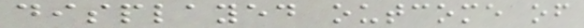displayed outcome of
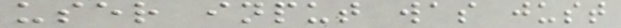user input was just
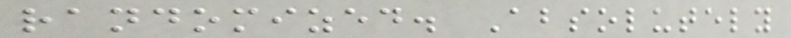randomized. Absolutely
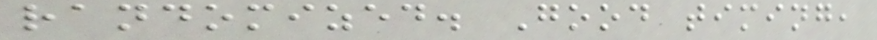randomized. Good timing,
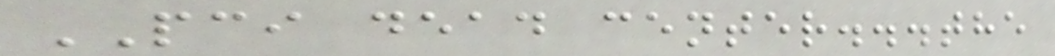PCI dead center...the
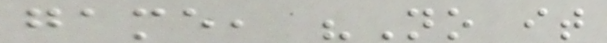game, "No it
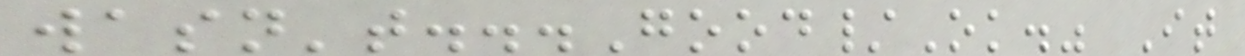wasn't...Good/Ok." It
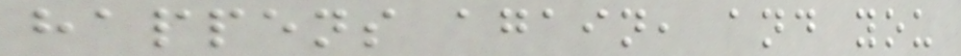happens again, and you
